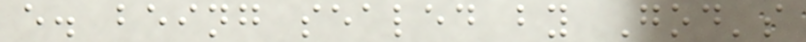e. being sealed by God's
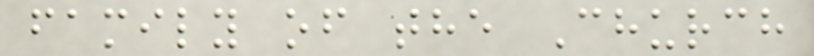family of the Church
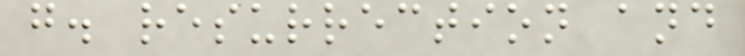g. resurrection and
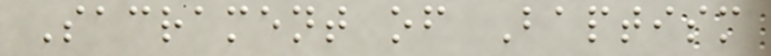Sacrament of Baptism
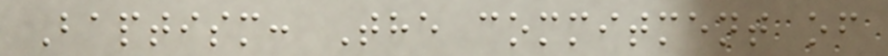Baptism: The commitment of
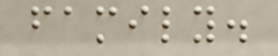family.
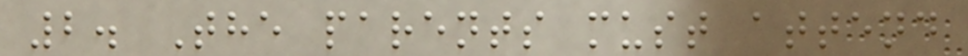2. The parents must attend
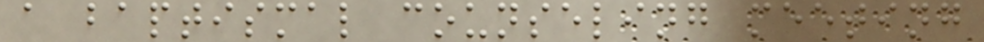a baptismal counseling meeting
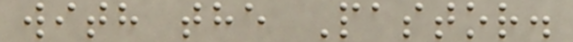with the Pastor.
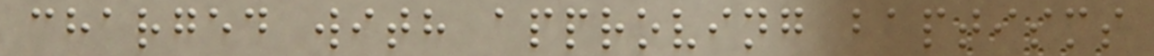charged with approving baptisms
